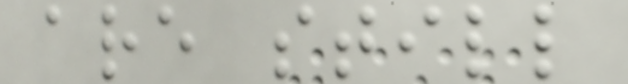are still
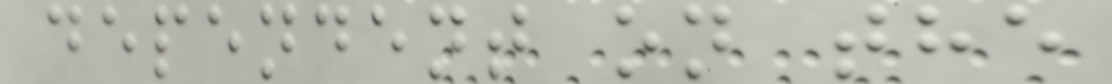dependent on the
